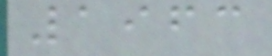1963
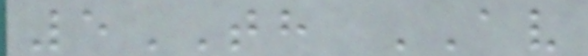5TH AV
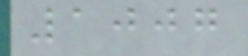1007
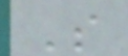S
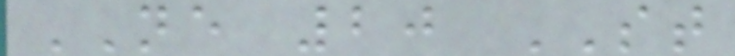NE 20 ST
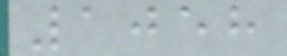1058
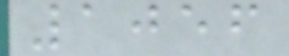1056
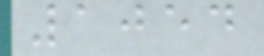1054
